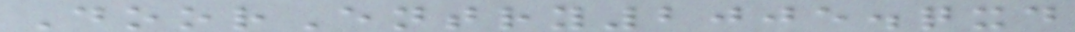DoorEntry2005.qxd
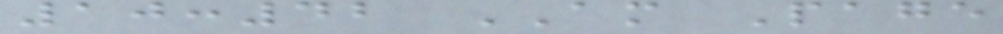10:42 AM Page
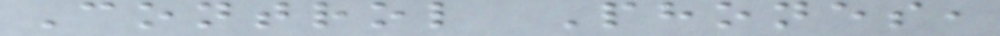Control Phones,
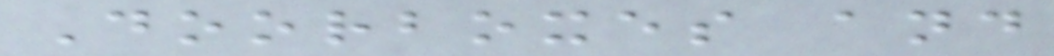Doorboxes and
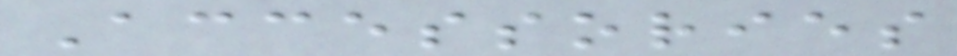Accessories
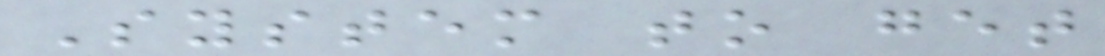System to get
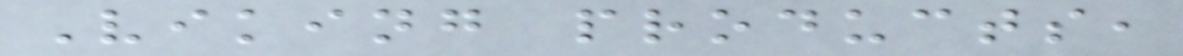Viking products,
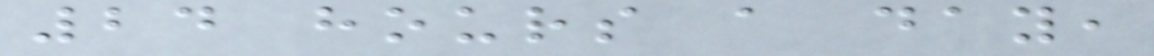24 hours a day,
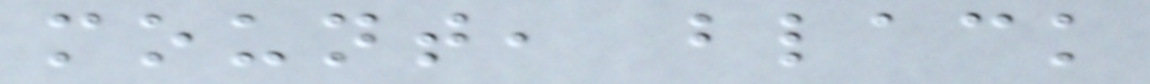mount, black
